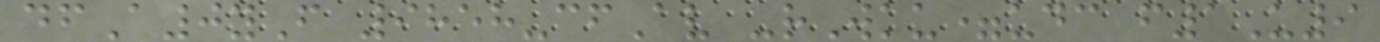dfA0yF 9858-cfAv -rWku=udc f1U9
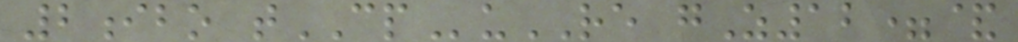2ibo tCPuRE gZ12=&
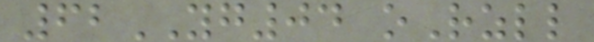62YG04 oRzll
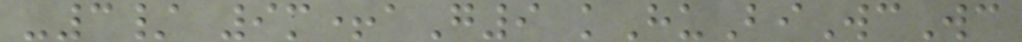-3/ 9m+aG9 kHuBiWcWc
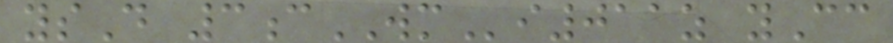ysD 3cWMi011z yCc
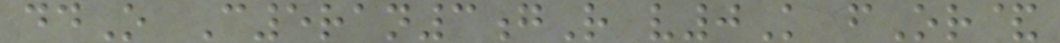ddO C5ran3gR v0K fOr&
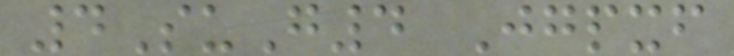4SuG4 Jgpxf
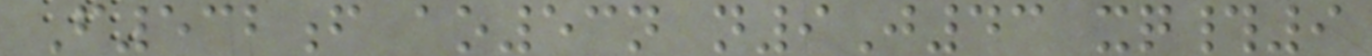F532f ao53n n9J43 xq#9
